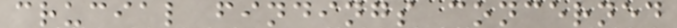crucial findings concerned
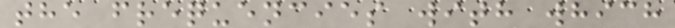the frequencies with which
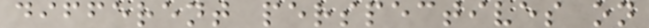different perspectives on
